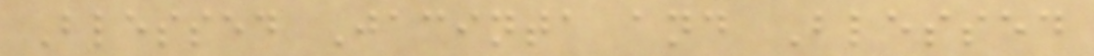Blessed Jacinta and Blessed
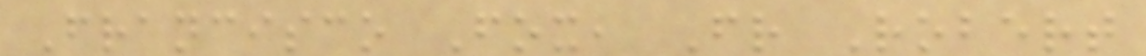Francisco Fox, Fr Robert
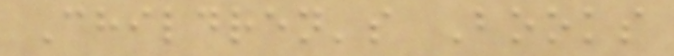Children's Books
